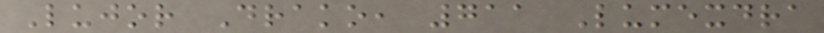Lujor Drako, 711 Lumexdra
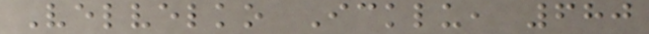Velvelko Icklu, 680
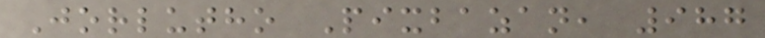Jorlutho Pixbazan, 987
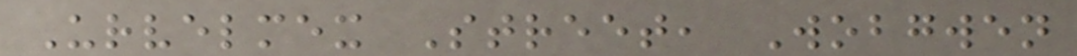Urvelmex Street, Wobgwen
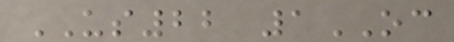US22 1OC
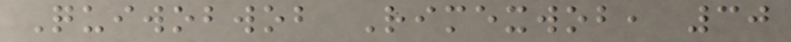Quiwobwob Rimexwob, 30
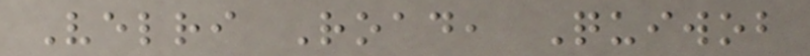Velri Road, Quiwob
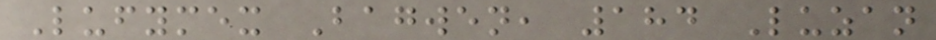Lufymex Bagwen, 184 Luzan
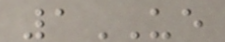1UE
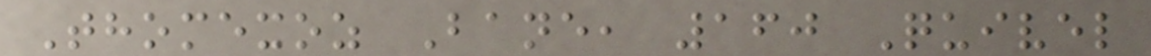Thomexoz Bane, 160 Quivel
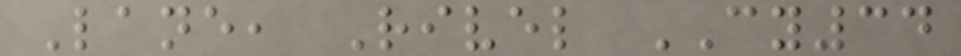Lane, Rivel CY34
